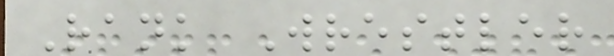Rank Wrestler
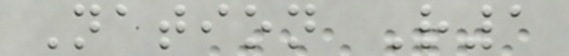Nation R1
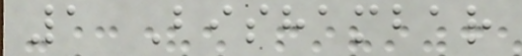1 Bishambar
